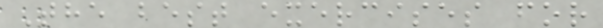The best exercises for
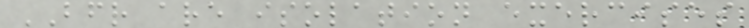BFR are isolation exercises
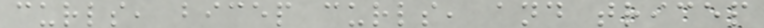curls, bicep curls, and tricep
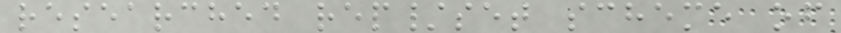researched rep/set scheme of
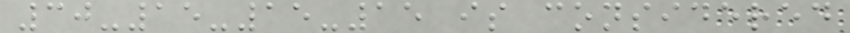30-15-15-15 is considered
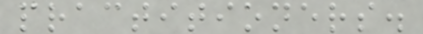practitioners.
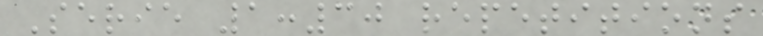Serie 1:30 repetitions
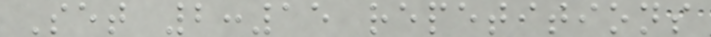Set 2:15 repetitions
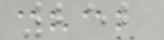252
